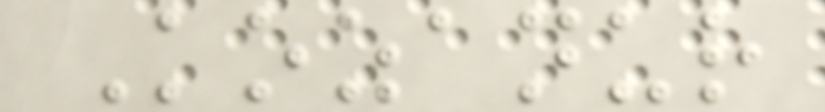Kozanur
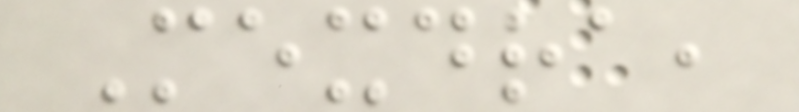Mexdra,
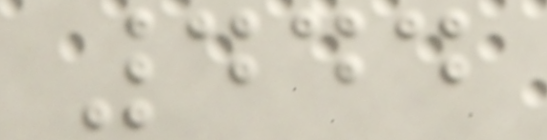444
